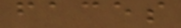faces
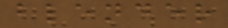blender
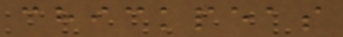chickpeas
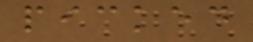picked
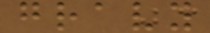gravy
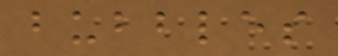bubbles
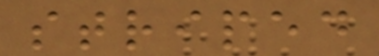striped
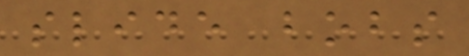slide bobs
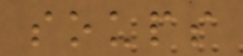soups
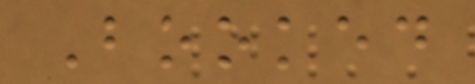Booked
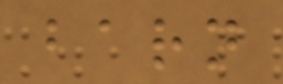barn
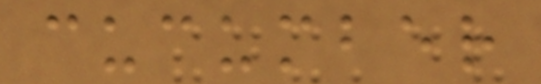cucumber
